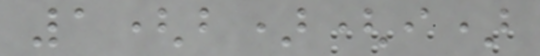1(b)(i)
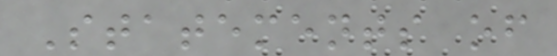Statements of
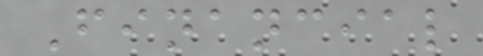Financial
